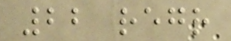22 regr
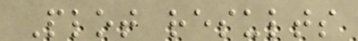Plot results
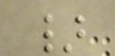}
